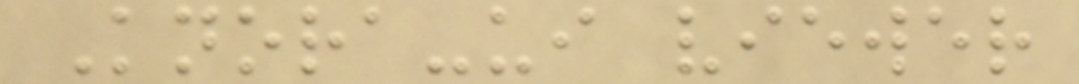Knora-ui viewer
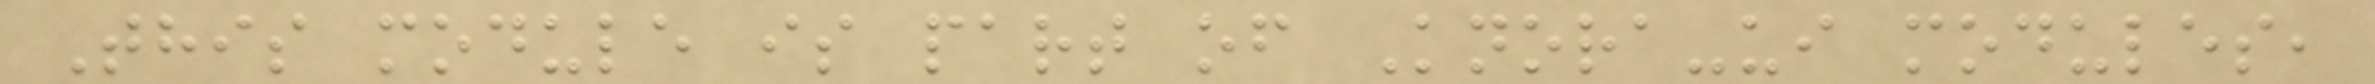This module is part of Knora-ui modules,
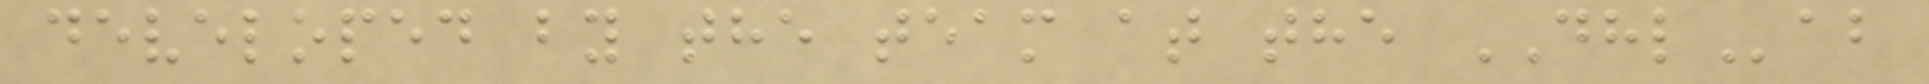developed by the team at the DHLab
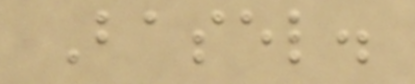Basel.
